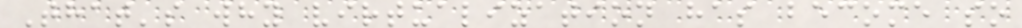That's why virtualization has become so
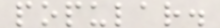popular.
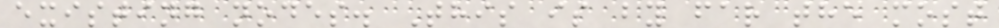existing nodes. This is by far the most
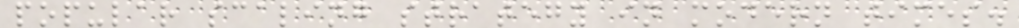popular scaling strategy in modern times.
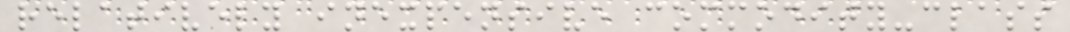relatively inexpensive commodity-class
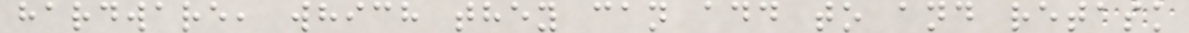hardware, which they can add to and retask
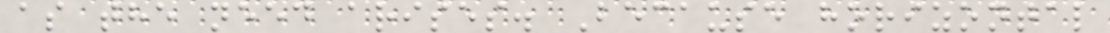as the need arises. Because horizontal
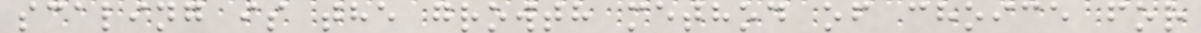scaling is the growth method of choice for
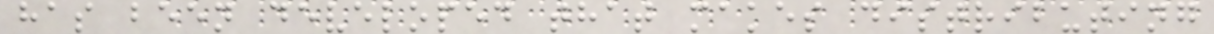has been developed that makes distributing
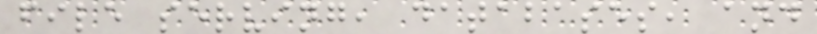file serving, databases, and
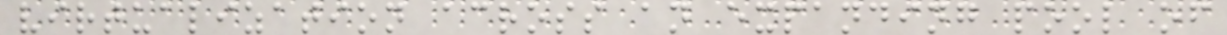virtualization across an expanding pool of
